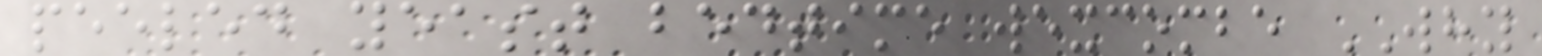peeled yeast bedtime wexcombe WHY
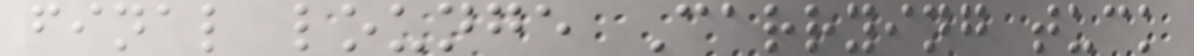final lounge Carrying tuck
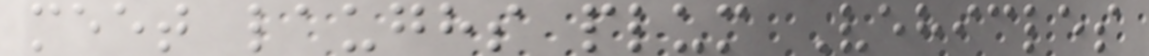meet laughs plum Vehicles
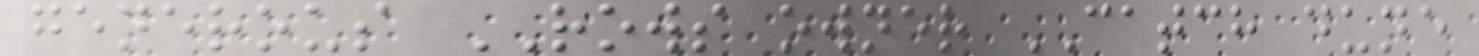generous ROWS owner CATCH dune
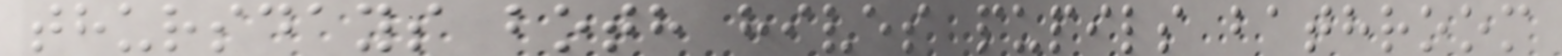thursdays both hives pupils bathroom
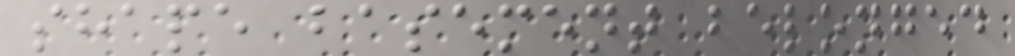shape basement belonged
